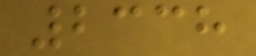2338
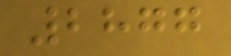2877
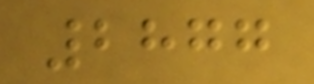2877
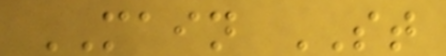MAIN ST
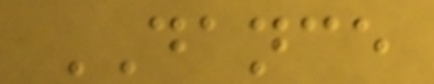DANCE
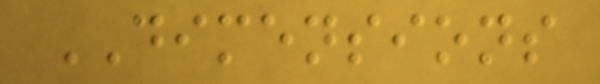DIMENSIONS
